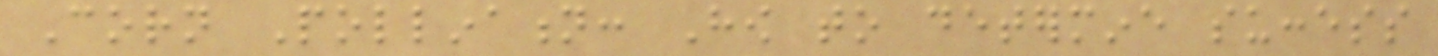Corn Pollination: How to determine success
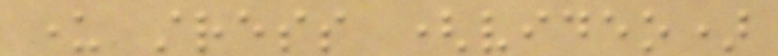under stress (video)
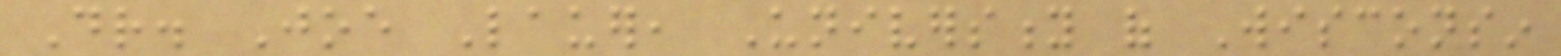Dr. Joe Lauer, University of Wisconsin
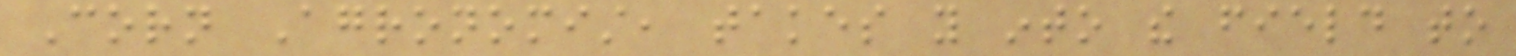Corn Agronomist, takes you into the field to
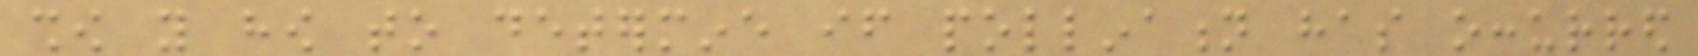show you how to determine if pollination has occurred
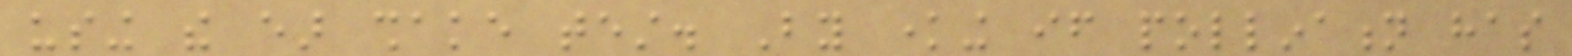using the ear shake test. By knowing if pollination has
